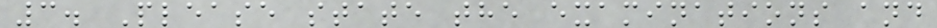3. Please state the examinations and
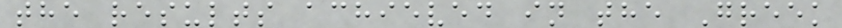the results achieved in the Greek
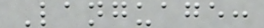Language:
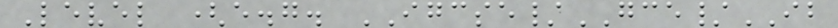Level (e.g. IGCSE/GCE/IB
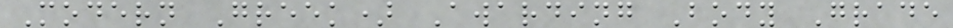Modern Greek) Awarding Body Grade
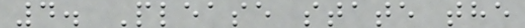4. Please state the
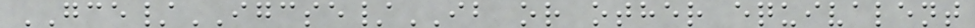GCE/IGCSE/IB or other equivalent
